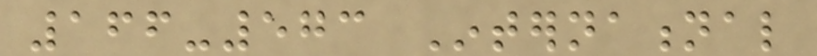166-573 International
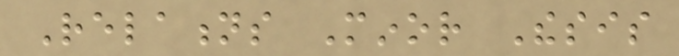Relations Minor Thesis
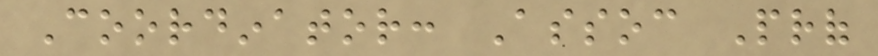Coordinator: Assoc Prof
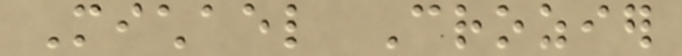Michael Crozier
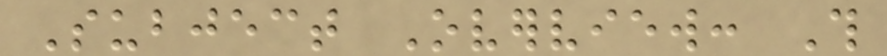Subject Overview: This
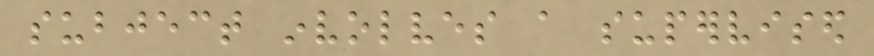subject involves a supervised
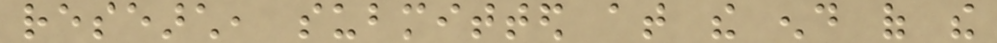research, submitted at the end of the
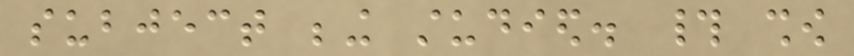subject being studied. # show
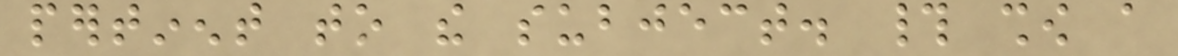pertinent to the subject. # show a
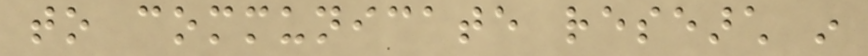to communicate research in
